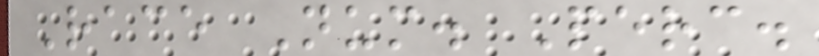Race Num. Perc.
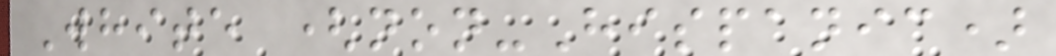White (non-Hispanic)
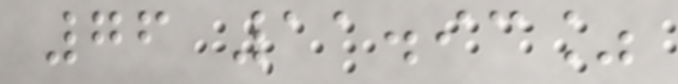76 11.93%
